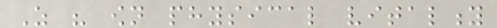As his own physical vitality
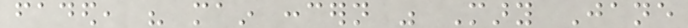faded, his main concern was Mary Jane
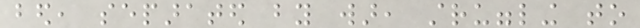bed, separated by war, struggling to
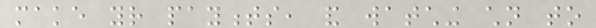make your payments, and watching children to
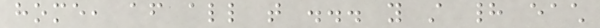home, after all that ... you still had each
